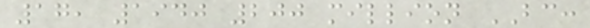17, 1940 200 million BC:
